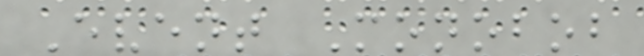Event Monobob
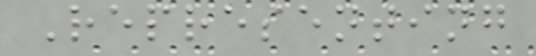Representing
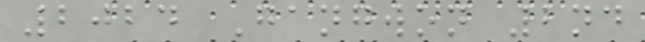2024 Gangwon 2nd
